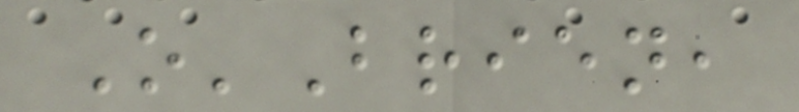O'Brien,
